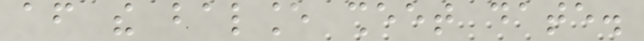after the balance sheet date.
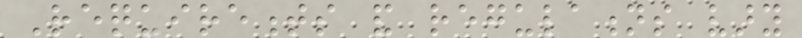Requirements and regulations vary
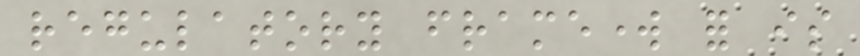regulatory framework for is
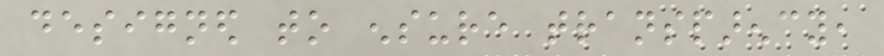designed to ensure transparency,
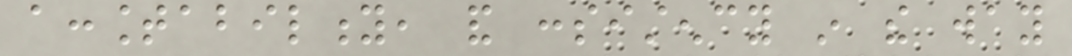accountability, and consistency in the way
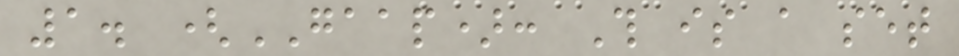1. (GAAP): This is a set
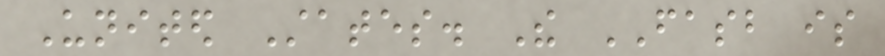United States. The FASB is
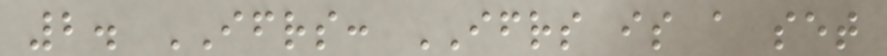2. IFRS: IFRS is a set
